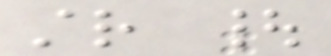str |
